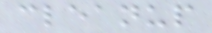cleanup
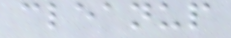cleanup
